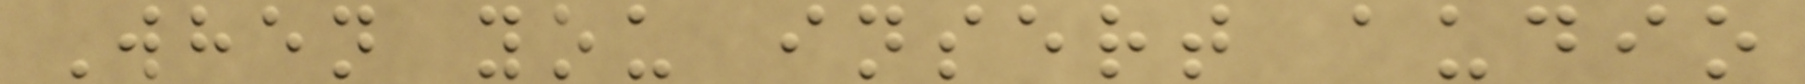When you insert audio
